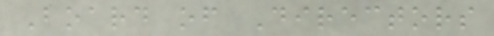Board of Directors
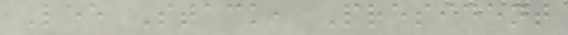Lee Stack, President
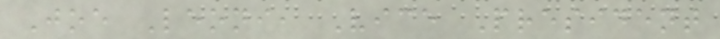Joe Leoni, Vice President
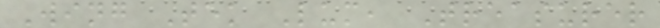Wing Tek Lum, Treasurer
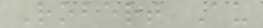Robert Au
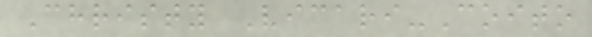Christy Vicari-Coito
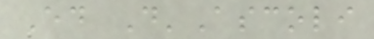Ed D'Ascoli
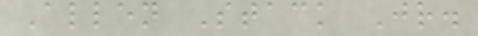Allen Stack Jr.
